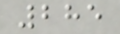285
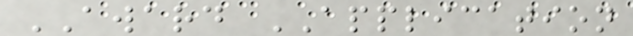AWARD APPLICATION
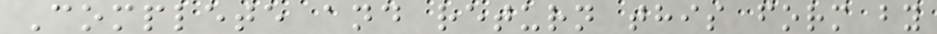Complete and return this form by
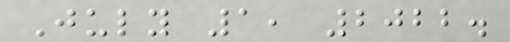July 1, 2022.
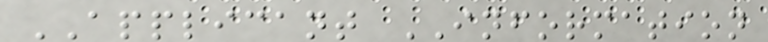APPLICANT INFORMATION
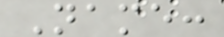Name:
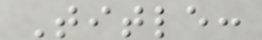Title:
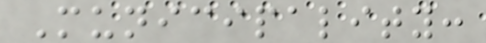Municipality:
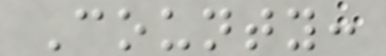County:
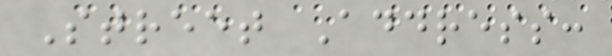Street Address:
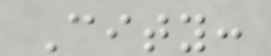City:
